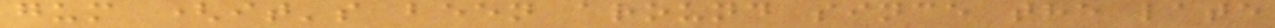gum (it's been around since the late
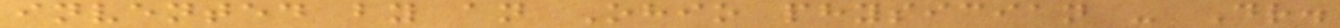invented by an Ohio physician - Dr.
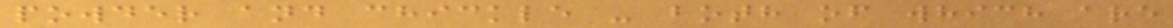powder and chickle - both of which are
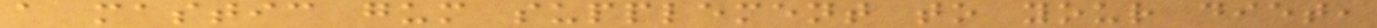a mastic gum supplement to your diet,
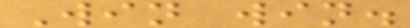Win win.
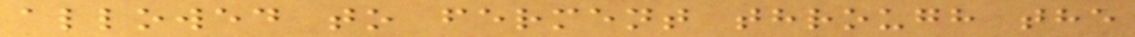allowed to ferment through the
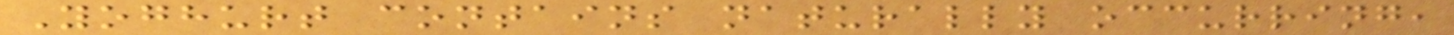Yoghurt contains naturally occurring,
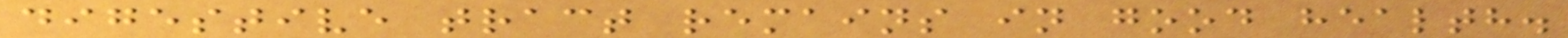digestive tract remains in good health.
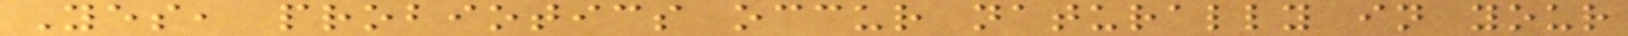Yes, probiotics occur naturally in your
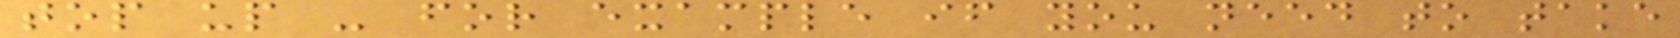top up - for example if you need to take
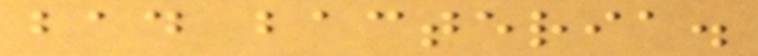bad bacteria.
